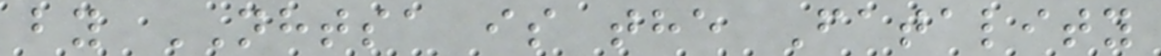by NHTSA is the Fatality
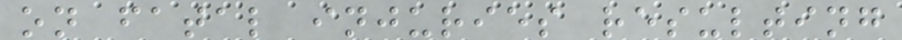on fatal injuries resulting
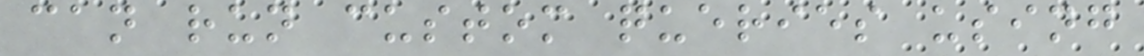can run custom queries using
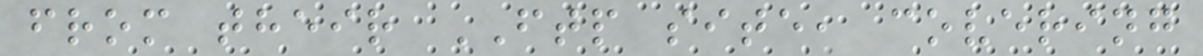from their FTP site, covering
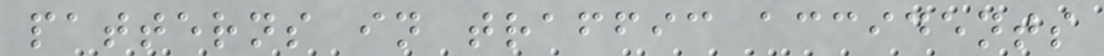patterns in traffic accidents
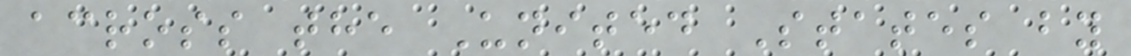across the United States by
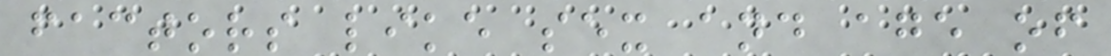factors like sex and age of
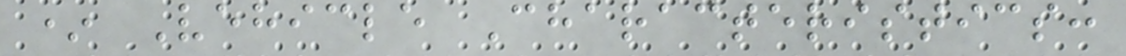* Vehicle Characteristics:
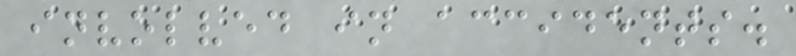involved in accidents.
